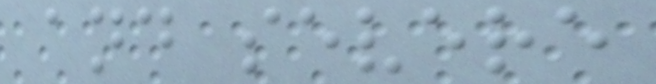and severe
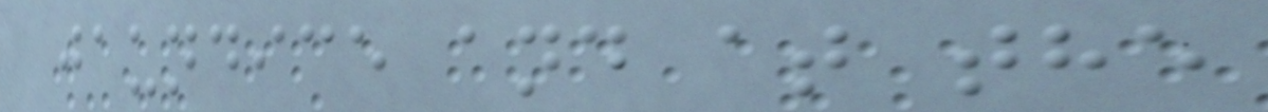jaundice and at the
